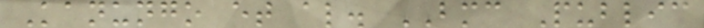Kanungo et al. BMC Public
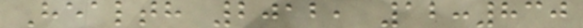Health 2012, 12:830
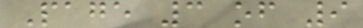Page 3 of 9
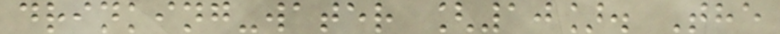drinking-water [10]. The
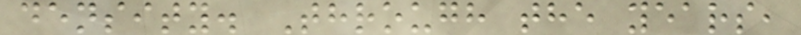density. Through the years,
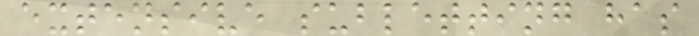extensive subletting has
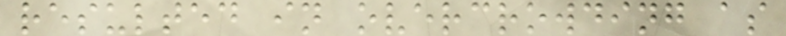resulted in overcrowding as
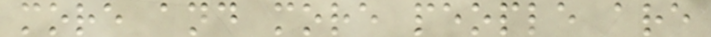more and more people are
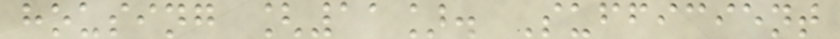housing [11]. Sufficient
